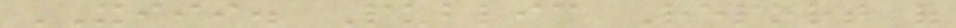XIII. Public Report of
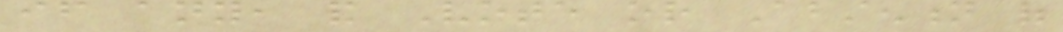if any, and Vote or Abstention of
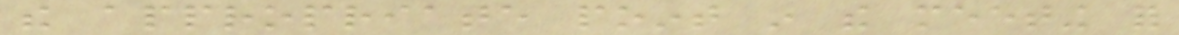the appropriate point in the meeting for
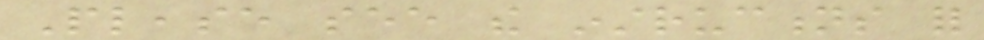Please see the instructions for
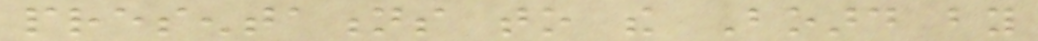presentations to the Board by
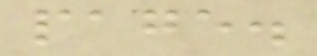page.
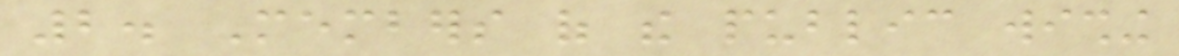2. Members of the public wishing
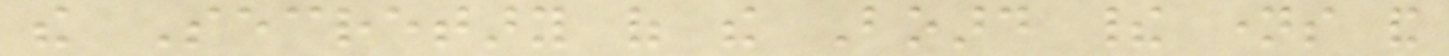the Secretary of the Board their names and
